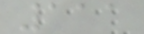111
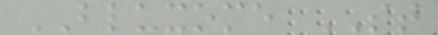BLUXOME ST
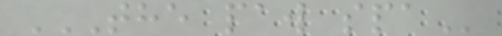THE PAW SPA
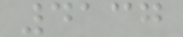4137
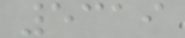5319
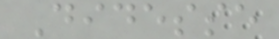Didesse
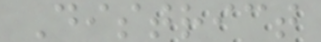District
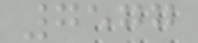7577
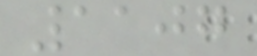1107
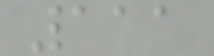111
